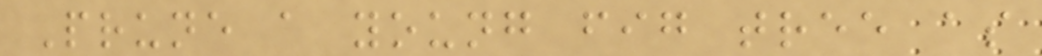Prune a young fig tree as
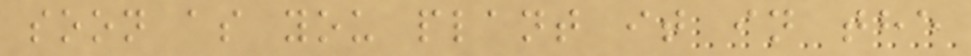soon as you plant it in the
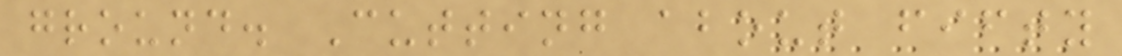ground. Cutting about fifty
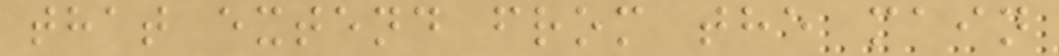that extend from the main
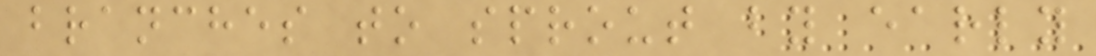branches to sprout by early
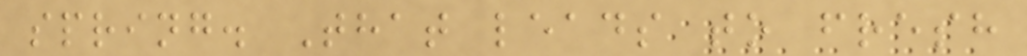spring. That leads to fresh
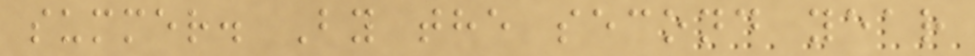summer. By the second year
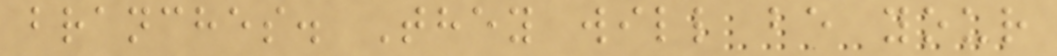branches. They will be your
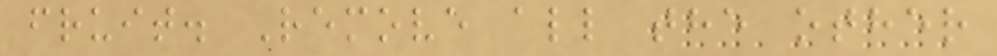fruit. Remove all the other
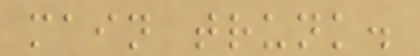main trunk.
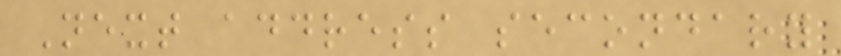Next address secondary
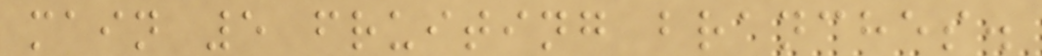main 5 fruiting branches.
